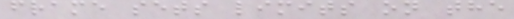frame sets limits on the
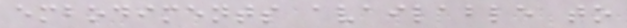embodiments available to
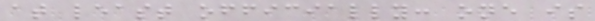at least officially: one is
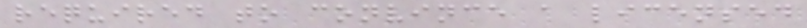required to convince a licensed
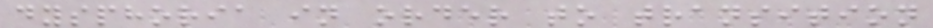dysphoria in order to transition
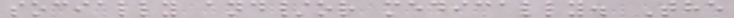socially and/or medically. The
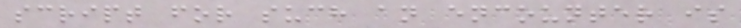script for such an encounter is
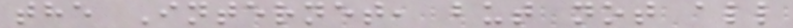the Internet, but not all
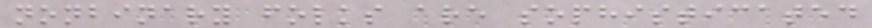nonbinary folks are sophisticated
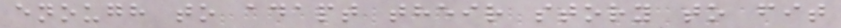enough to adapt their story to fit
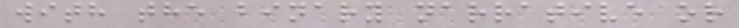with the binary narrative or
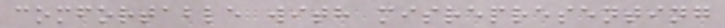comfortable with misrepresenting
